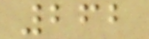262
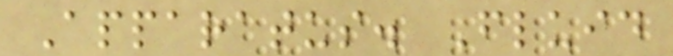Apparatus. Fluid
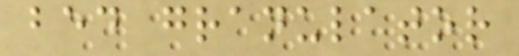bed granulator
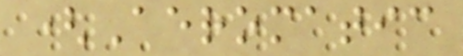(Aeromatic
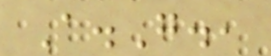A.G.,
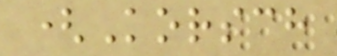(Korsch
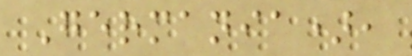Germania),
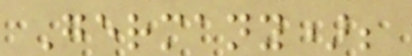Germany);
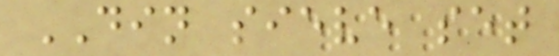DIN sieve set
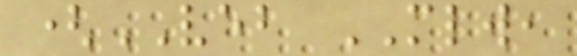(VEB MLW,
